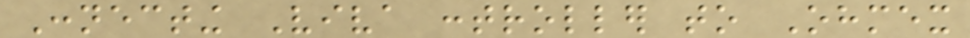Connecting Viva controller to Ohmex
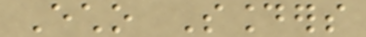Echo Sounders
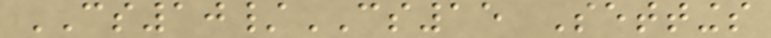CS10/CS15 Settings
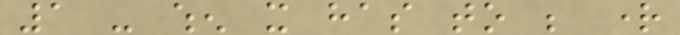1 - when it has to be right
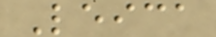Leica
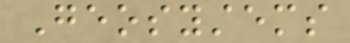Geosystems
